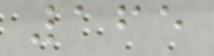165
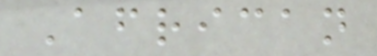African
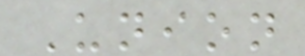Union
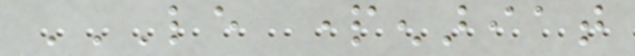LE PARTENARIAT
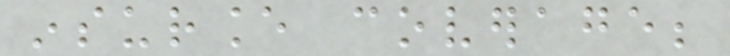insurance coverage;
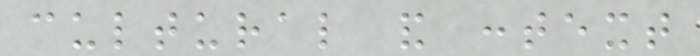cultural and context
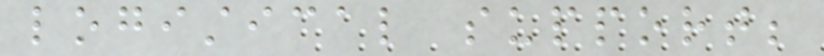logistical support;
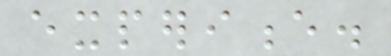experience.
